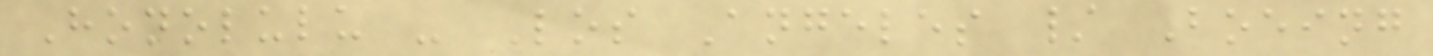Honolulu - Los Angeles / Boeing
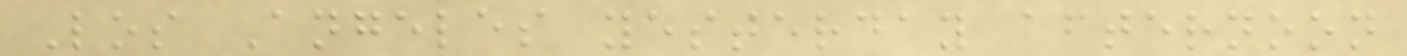Los Angeles yesterday afternoon
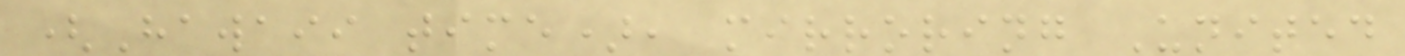(Hawaii time), mirroring United
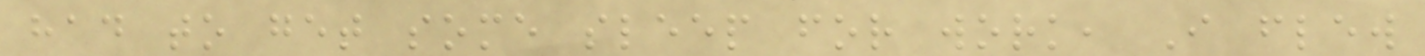had to get some sleep for work, I flew
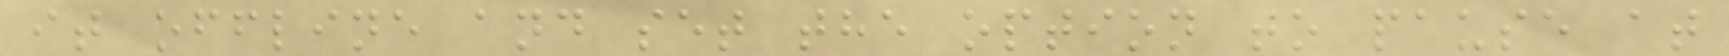it offline and set the option to pause at
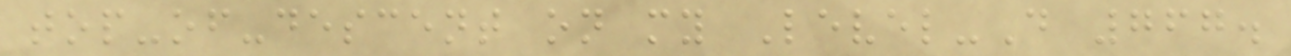top-of-descent on my Level-D 767.
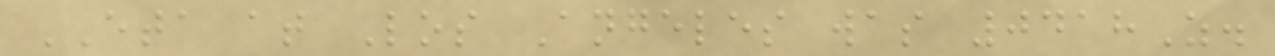ETA at Los Angeles was 0418Z.
